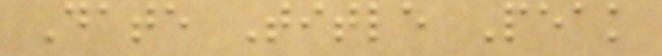Date Title Peak
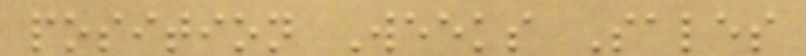position Weeks Sales
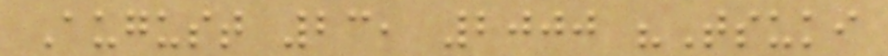August 23, 2000 "Tsuki
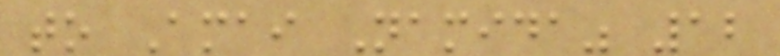to Amai Namida" 12
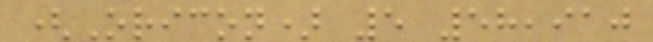(Oricon) 5 58,910
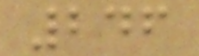246
